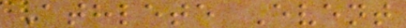Athlete Event
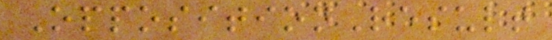OppositionResult
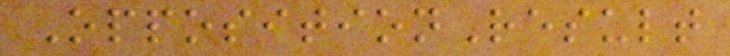OppositionResult
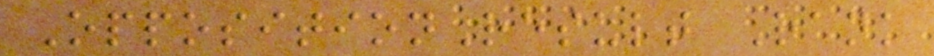OppositionResult Rank
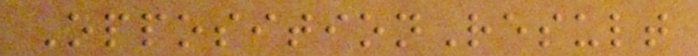OppositionResult
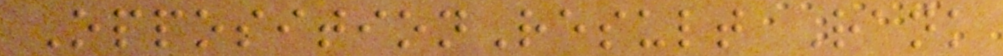OppositionResult Rank
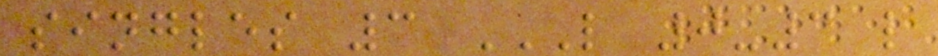singles 3 L 0-3 L
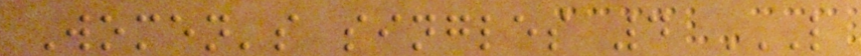Women's singles 4 L
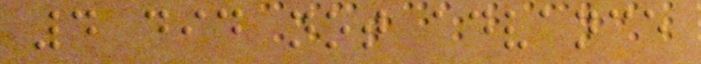4 did not advance
